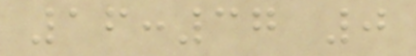16:37 0
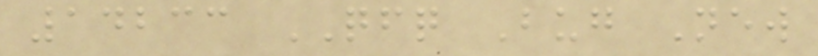14233 QFQ Bug New
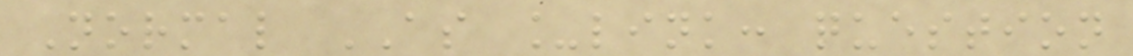Normal AS _link: question
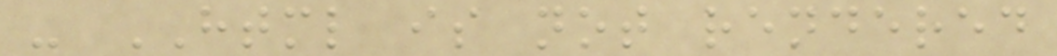- HTML is not rendered
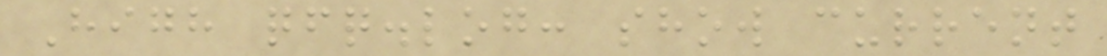High qfq.log: show current
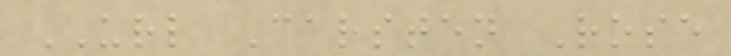URL Carsten Rose
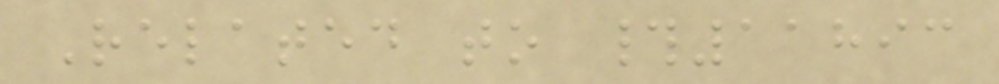Related to #11893
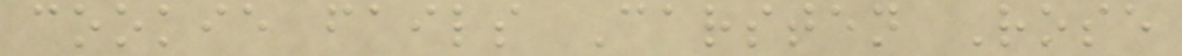cookie fails Carsten Rose
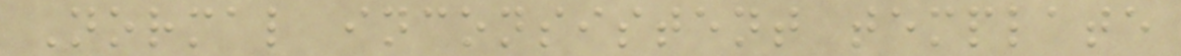Normal inconsistent template
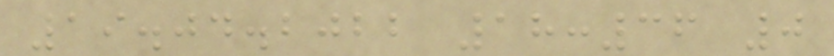19.04.2022 18:36 0
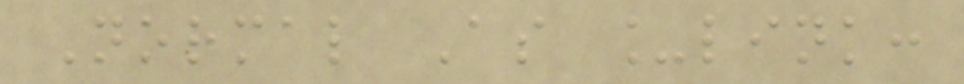Normal As _link:
